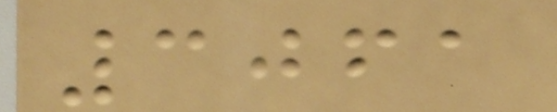3061
